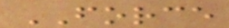FORCE
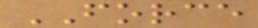FORCE
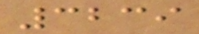3239
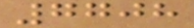7708
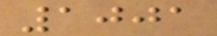1001
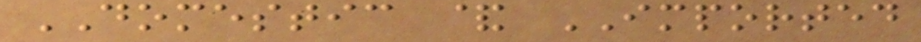DOMESTIC & IMPORTED
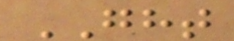GHT
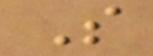S
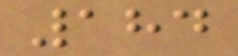184
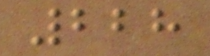228
